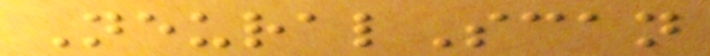NeuralScan
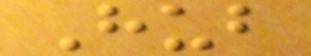Hub
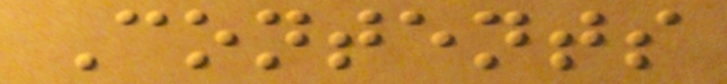Contents
